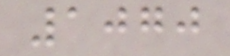1070
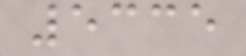5335
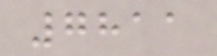7811
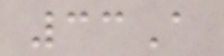33A
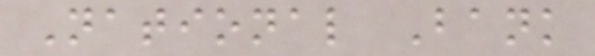National Bank
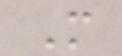M
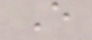E
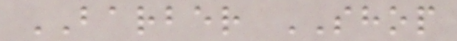BARBER SHOP
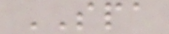SPA
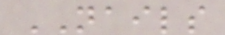NAILS
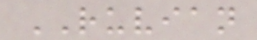RUVIAN
